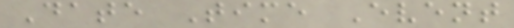Date Time Event
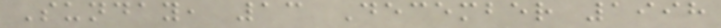Sunday, 13 December 1998
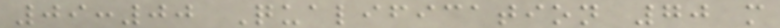09:00 Qualification 70 m
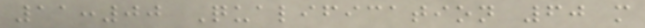11:00 Qualification 60 m
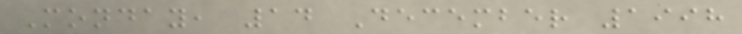Monday, 14 December 1998
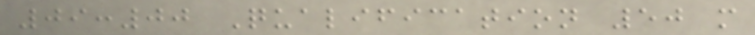09:00 Qualification 50 m
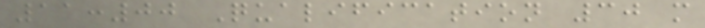11:00 Qualification 30 m
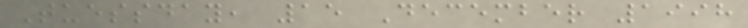Tuessday, 15 December 1998
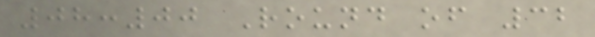08:00 Round of 32
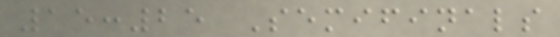15:25 Semifinals
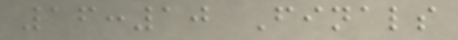16:10 Finals
